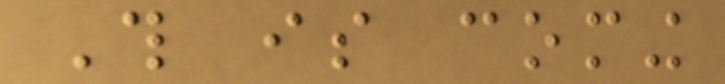This is coming
